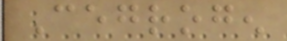Cegrogen
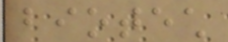biotech
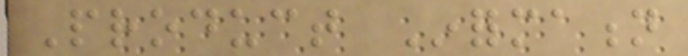Product Information
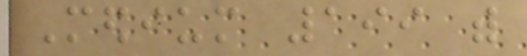Medium 199 with
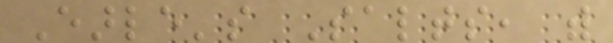Earle's Salts, with
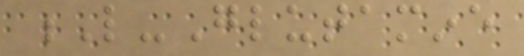L-Glutamine
